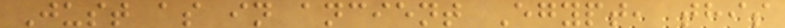Just as in ancient Egypt, this
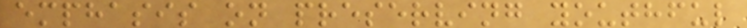emphasis on preserving youthful
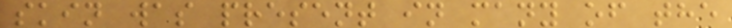skin was present in many of the
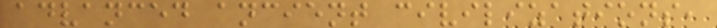advanced ancient civilizations,
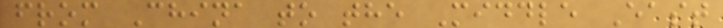from China to the Middle East
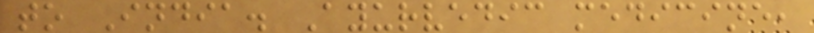to India. Ayurvedic medicine,
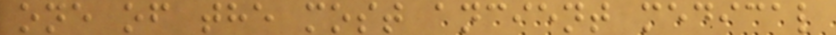one of the most ancient medical
